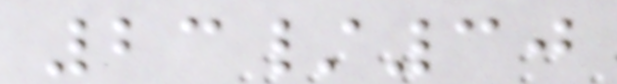23/30
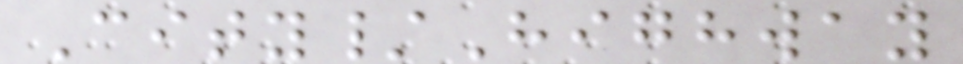City/Highway
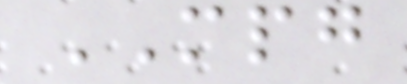MPG
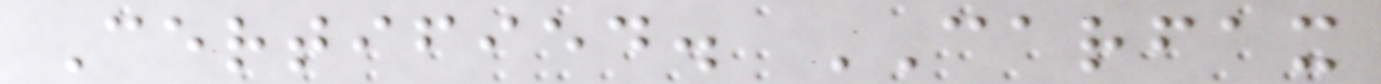Certified. CARFAX
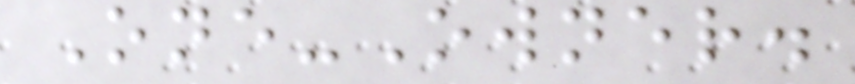One-Owner.
